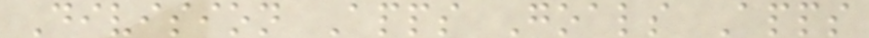Division Apps Goals Apps
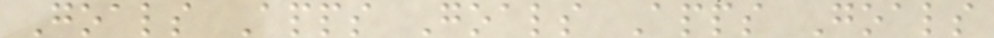Goals Apps Goals Apps Goals
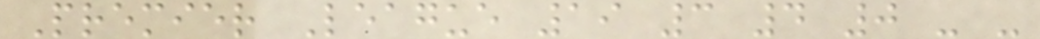Premier League 19 3 4 0 - -
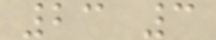23 3
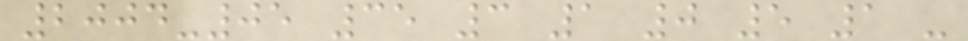2004-05 35 3 1 0 5 1 -
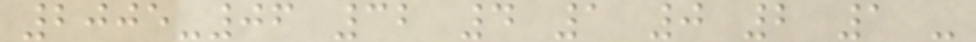2005-06 32 4 1 0 2 1 -
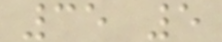35 5
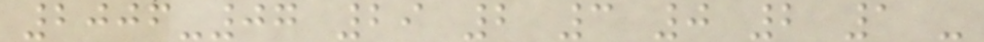2006-07 29 2 3 0 2 1 -
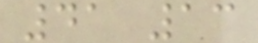41 13
